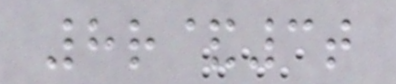8r&3t
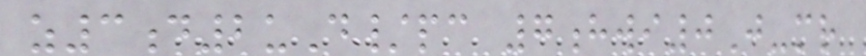z3d2uD/pc 7hwi0J-mr
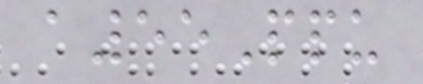a55Ppu
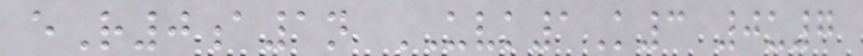eR0a1n UVK1K3 0u7
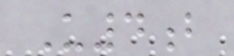U4b
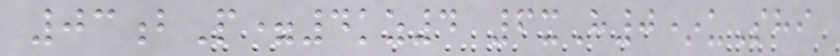03bP=4kz4 6xH0*uShi
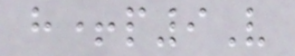h+p9V
